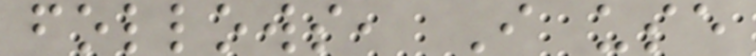follows, I use
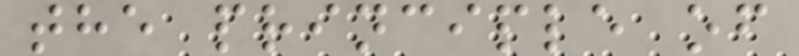the principle of
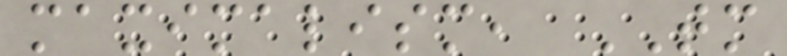maximalism, TM
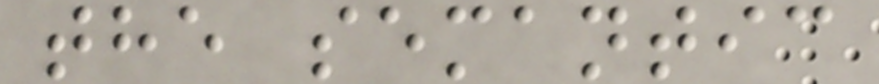the semantic
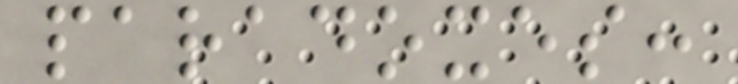paradoxes:
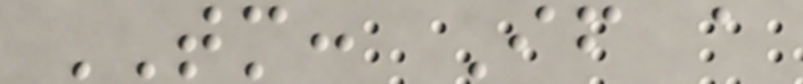TM: If a
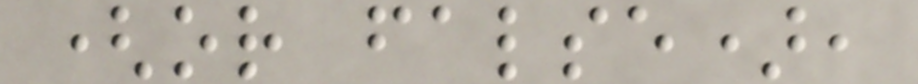(or false),
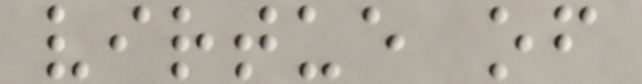virtue of
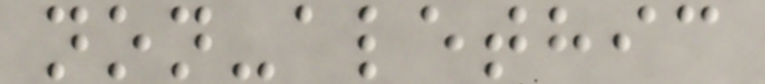non-alethic
